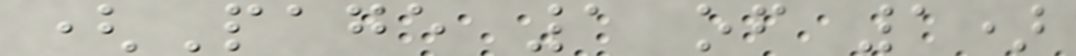(Page 1 of 1)
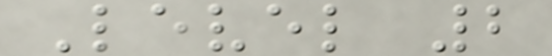Level 2
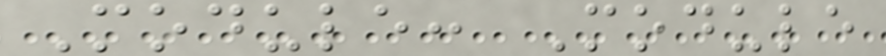Module: Module
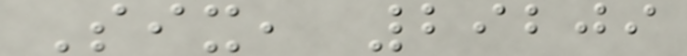Six, 29209
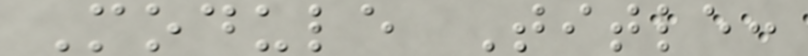Module Title:
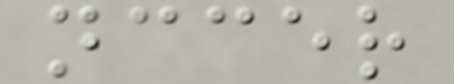nccer
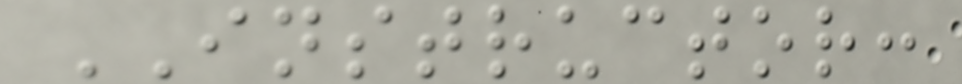INSTRUCTOR:
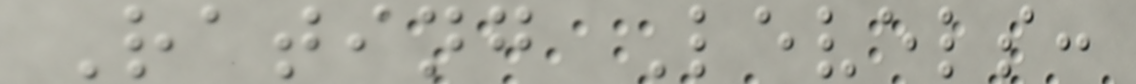Rating Levels:
